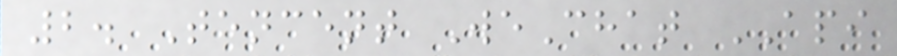2. Tencent WeChat API
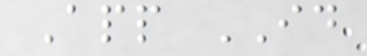App ID
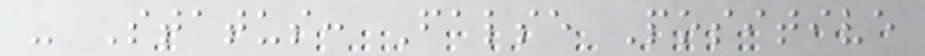- Status: False Positive
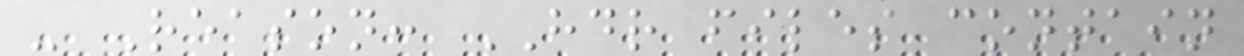- Reason: HDR files contain
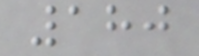180
